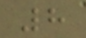8
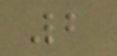2
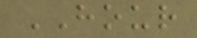HOUR
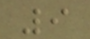9
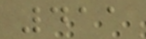411
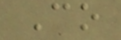Co
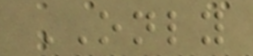ONLY
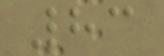83
